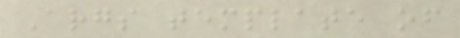Args template of
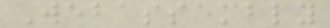Webassembly
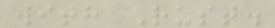with Rust.
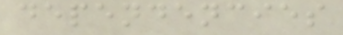dependencies
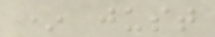* just
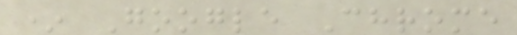* Google Chrome
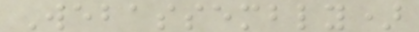Webassembly)
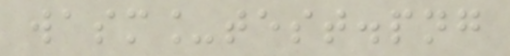wasm_test.png
